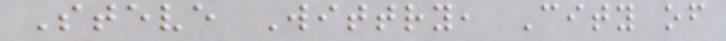Steve Wittry, City of
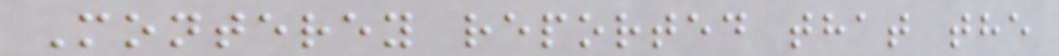Monterey reported that the
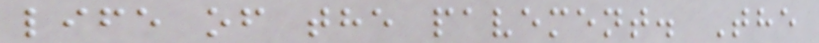life of the pavement. The
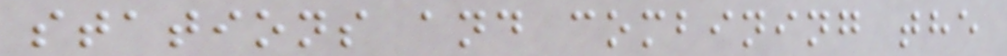stations and combining the
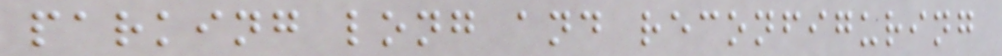parking long and reconfiguring
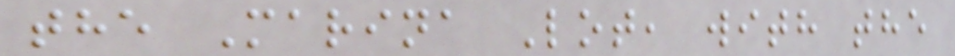the Marina Lot, with the
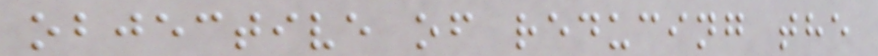objective of reducing the
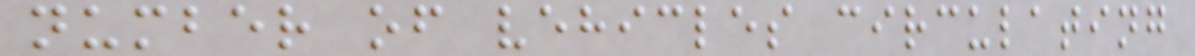number of vehicles circulating
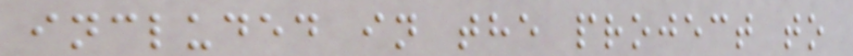included in the project to
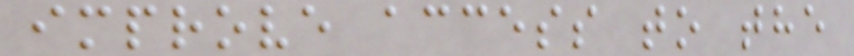improve access to the
